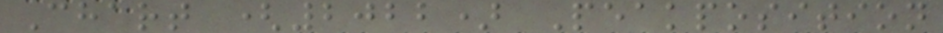Chart (2022) Peakposition
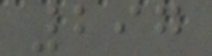297
